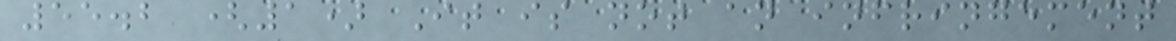55.2 (1) It is not an infringement
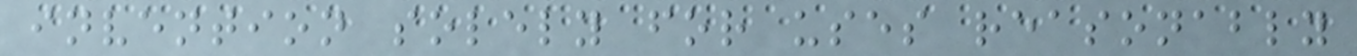invention solely for uses reasonably
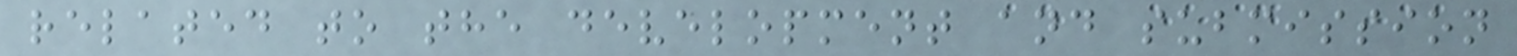related to the development and submission
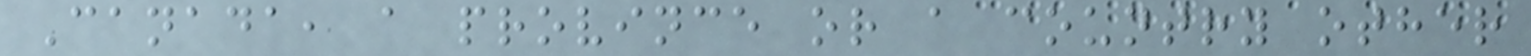Canada, a province or a country other
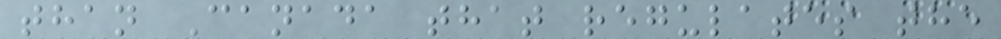than Canada that regulates the
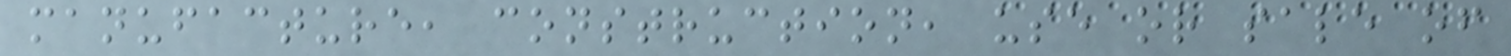manufacture, construction, use or sale of
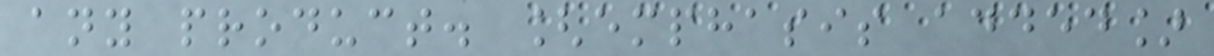any product. [emphasis added]
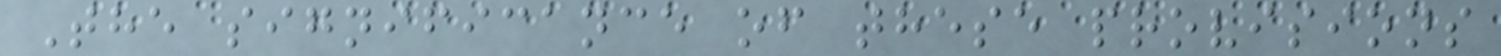The significance of these provisions
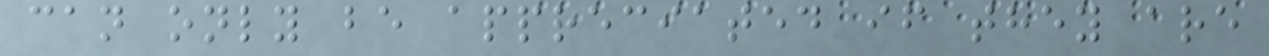can only be appreciated if they are
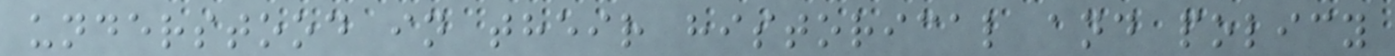understood in their historical and policy
